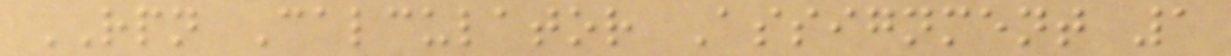RPN Calculator Assignment 1
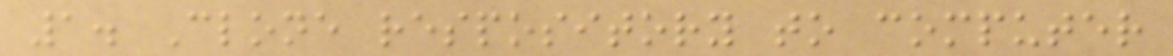1. Clone respository to computer
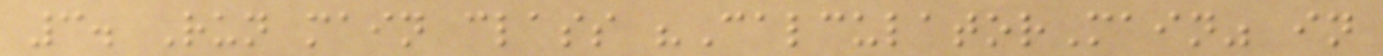3. Run main class "CalculatorMain" in
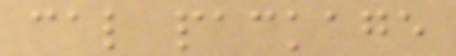cal package
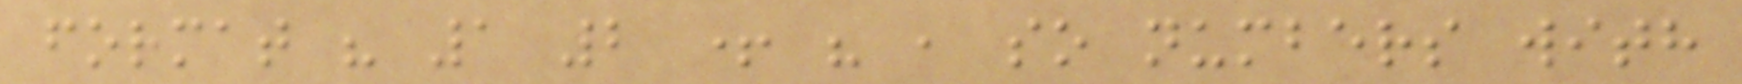format " 1 2 + " , so numbers with
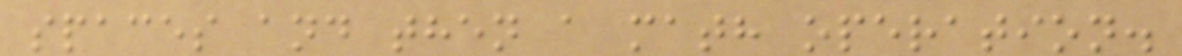spaces and then a math operation.
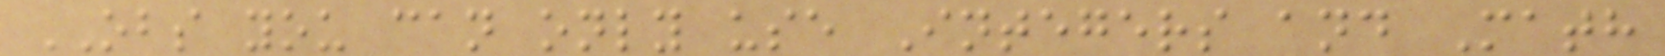OBS you can only use Integers and Math
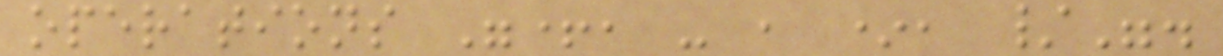operations "+, - , *, /".
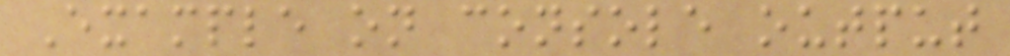Example on console output
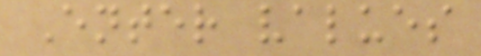Enter values
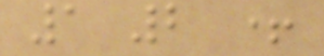1 2 +
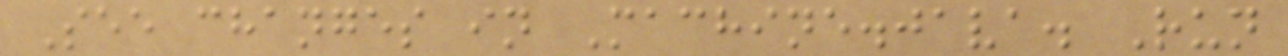See changes in Machine.java. Run
